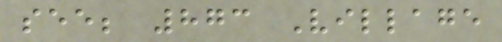see; 873 Village
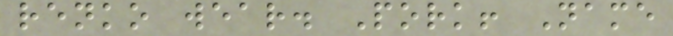renko wear. Pork! Name
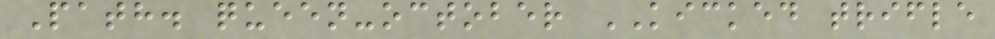Path. queen-october KICKED trifle
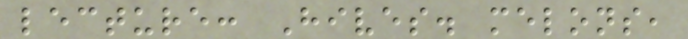lecture: Hives. melons,
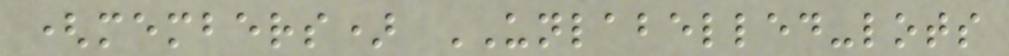(members) UNLABELLED-lots
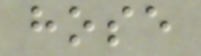hose
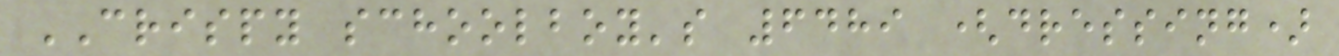CRISPY schoolboy's 6489 (dressing)
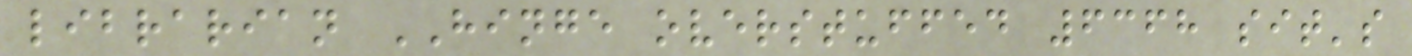librarian HINGE overstuffed 6368 sit's
